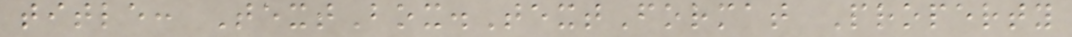title: TextBox.TextFormat Property
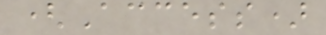(Access)
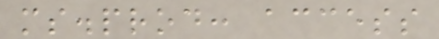ms.prod: access
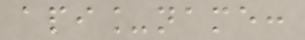api_name:
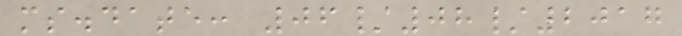ms.date: 06/08/2017
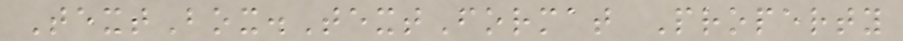TextBox.TextFormat Property
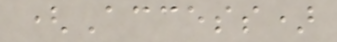(Access)
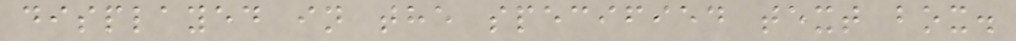displayed in the specified text box.
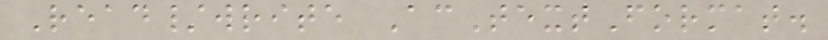Read/write AcTextFormat.
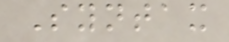Syntax
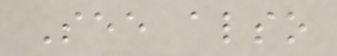See also
